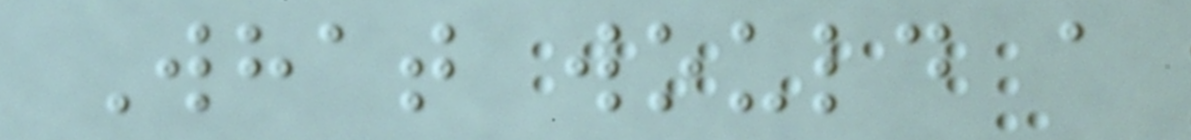What would a
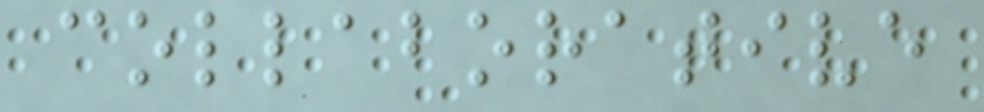collaborative
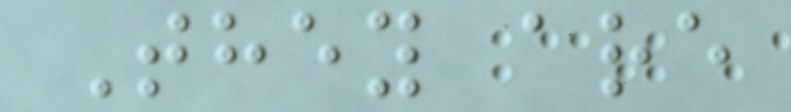They are
